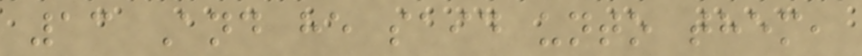13 And he said unto them,
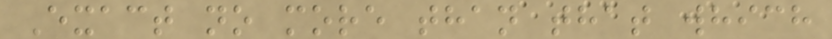Exact no more than that which
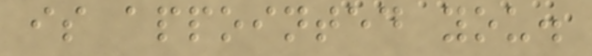is appointed you.
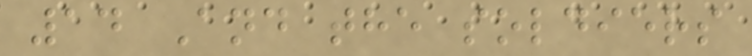14 And the soldiers
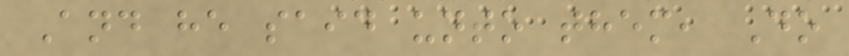And he said unto them, Do
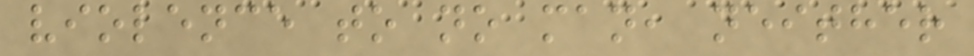violence to no man, neither
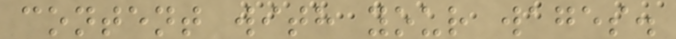content with your wages.
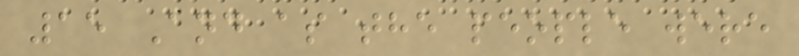15 And as the people were
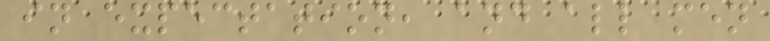in expectation, and all men
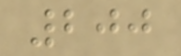200
